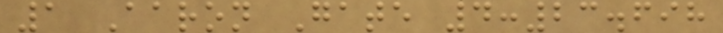1 Aaron Gate 4:23.698
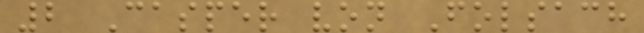2 Casper von Folsach
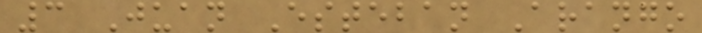3 Juan Esteban Arango
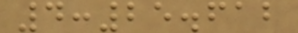4:25.612
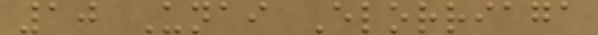10 Unai Elorriaga
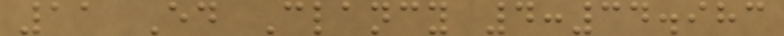11 Ed Clancy 4:34.983
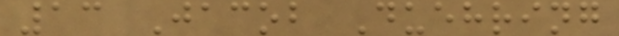13 Jacob Duehring
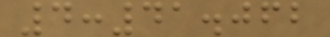4:41.062
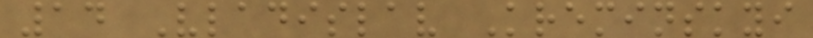14 Vladislav Kreminskyi
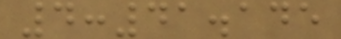4:41.145
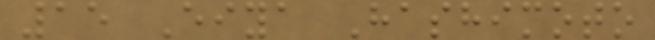15 Eiya Hashimoto
